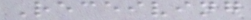Receiving
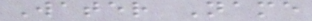Water Name
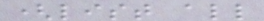(list all
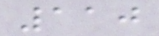110
